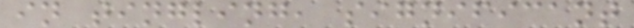in tingling, significant
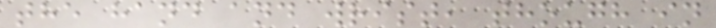the hand and wrist, though in
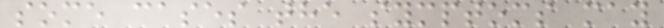some cases the symptoms may
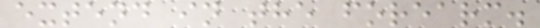extend in the forearm.
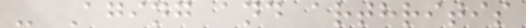- Aging and arthritis
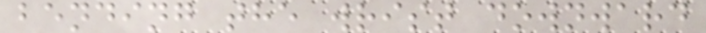bending the wrist downward
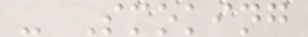- Smoking
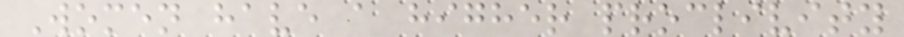Women have a higher proclivity
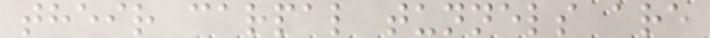their carpal tunnels are
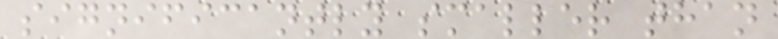significantly smaller than
